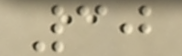30
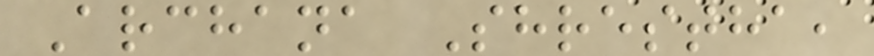Archana Shrestha,
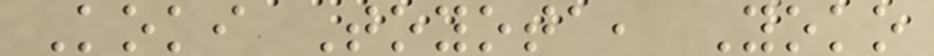Koki Toyota, Yoko
